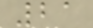21
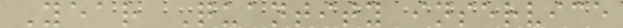Year Quantity inservice
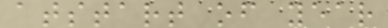atstart of year
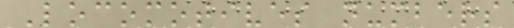Locomotives numbers
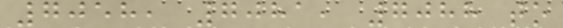7058, 7081, 7088 to
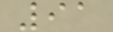91
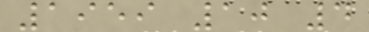1959 10 4
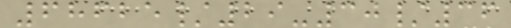68625/29-30/36
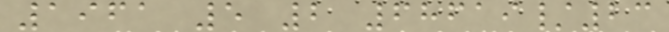1961 5 2 68619/23
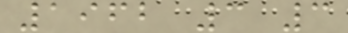1962 3 3
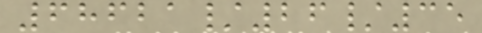68621/26/35
